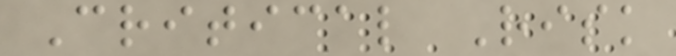Critical Risk
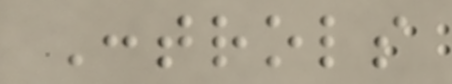Controls
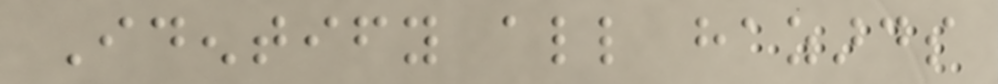Identify all hazards
